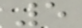5
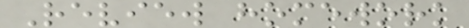Review homework
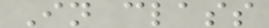In class
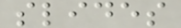slides
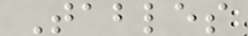Tables
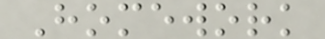Homework
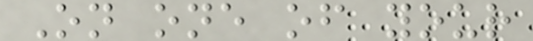On one of your
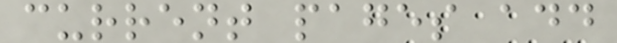current pages add
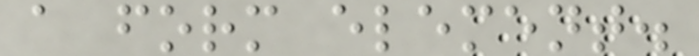a form element.
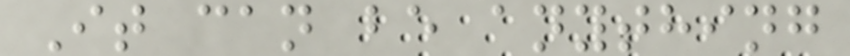It can be anything
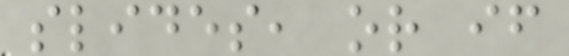slides, or if
